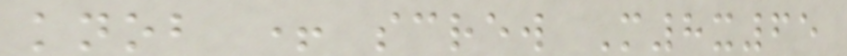knob + screw M8x65
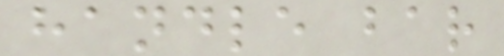handle bar
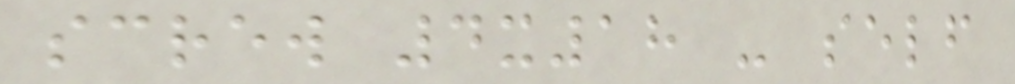screw 4x18 - self
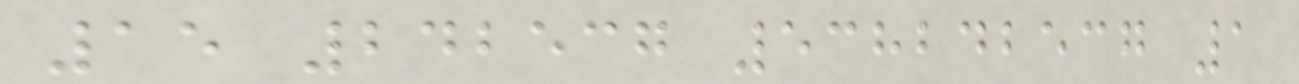15 242537 538242537 1
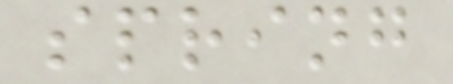spring
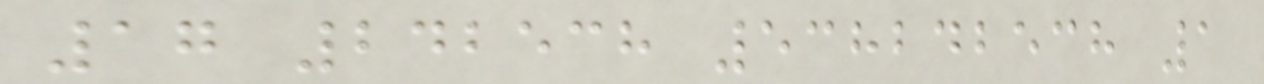17 242538 538242538 1
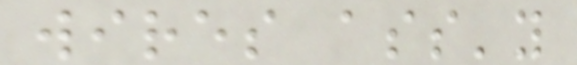wires ass'y
